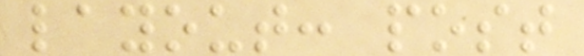layout: post
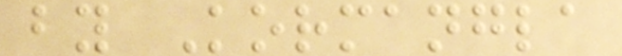by Kormangla
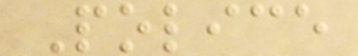Police
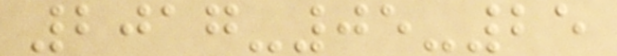2017-05-25
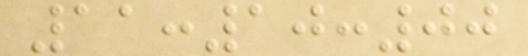11:10:00
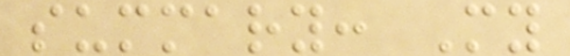summary: My
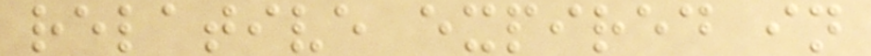relative expired in
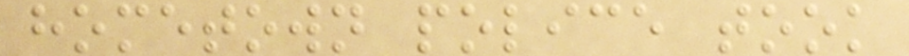hometown police took
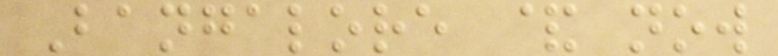Bangalore & now
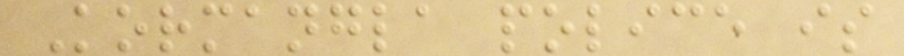Kormangla police is
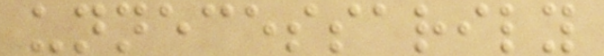unnecessarily
